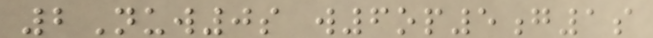2Nuw0s w6op5g1s
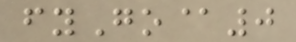fyGo@0
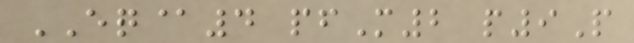EQ@4 pfM2 p9P
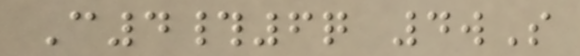C4#6q 4wS
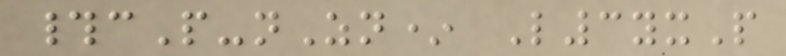#cP-nZn* L3yxP
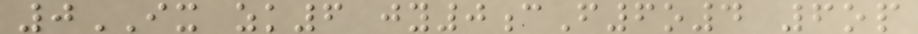0IX zk6 jy0cF6o4 6op
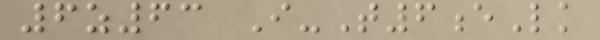6z63 I-T6eLk
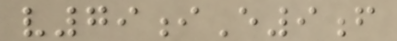v79iE9f
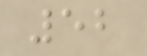52
